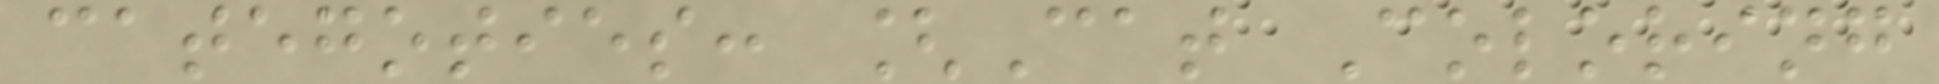categoties: [Cat Coloring
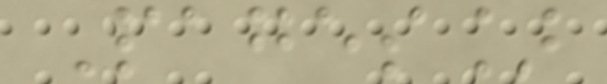Pages]
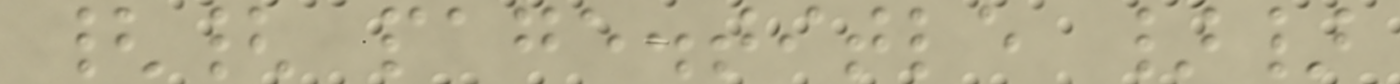{{ page.title }}
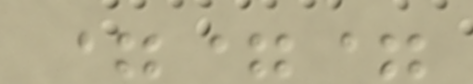===
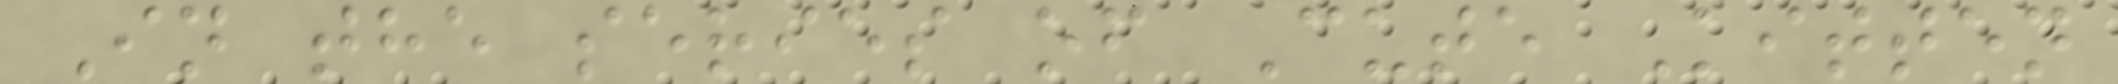In the series of Cute Kitten
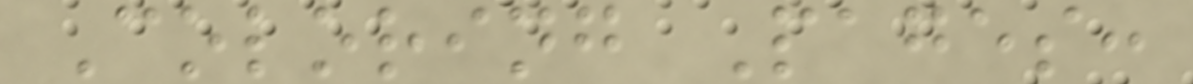Coloring Pages:
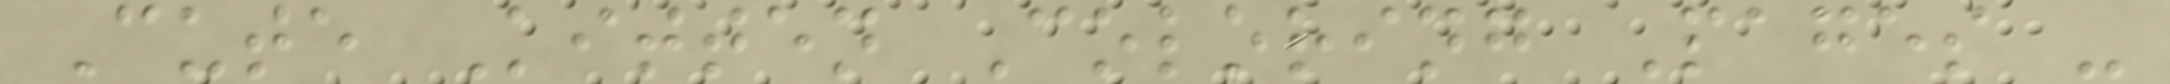Cute Kitten Coloring Pages -
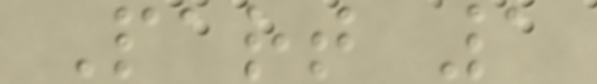Part 1
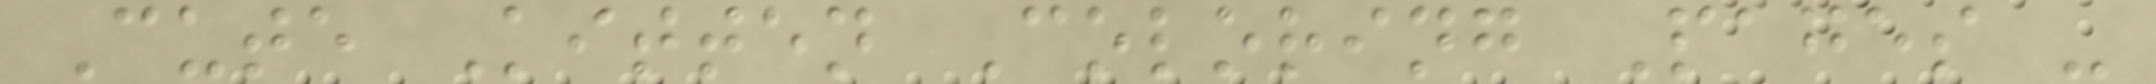Cute Kitten Coloring Pages -
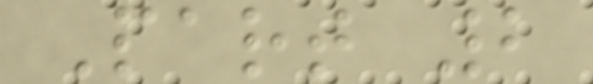Part 2
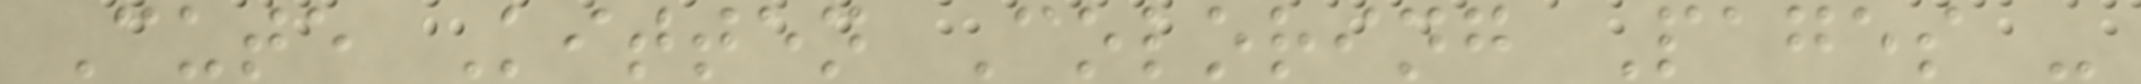Cute Kitten Coloring Pages -
